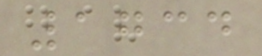1734
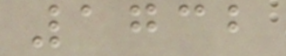1732
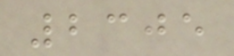2305
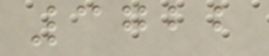3722
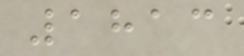1813
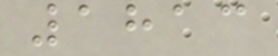1813
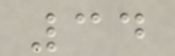34
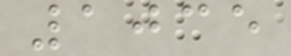1035
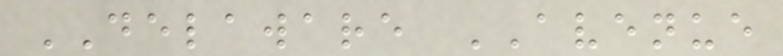DELAWARE AVENUE
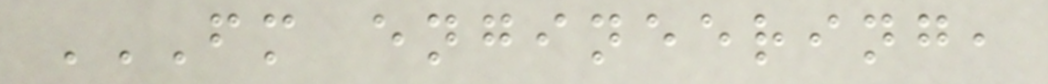FM ENGINEERING,
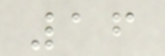16
